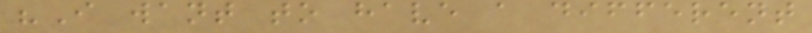"I want to have a different
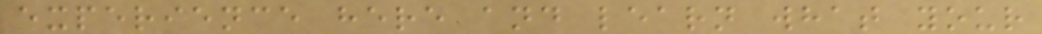experience here and learn what your
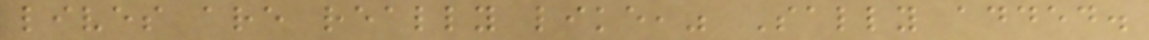lives are really like," Sally added.
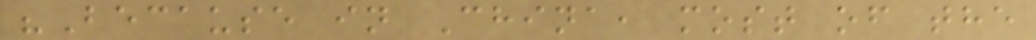"Because in China, most of the
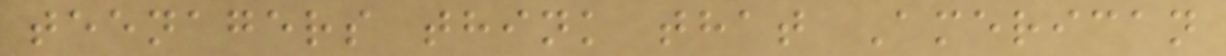teenagers think that American
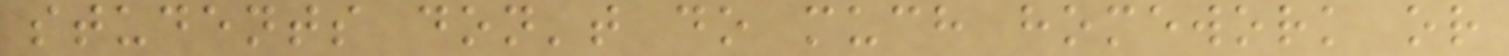students don't do much homework or
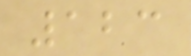123
